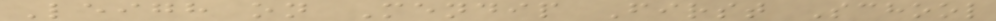Leigh on Mendip First School
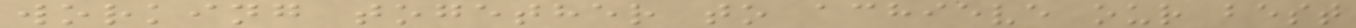working together to achieve our best
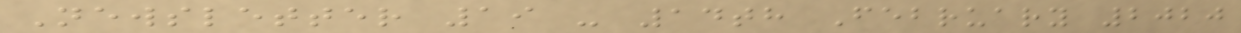Newsletter 19 - 14th February 2020
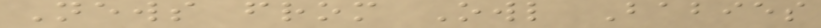News from Owl Babies
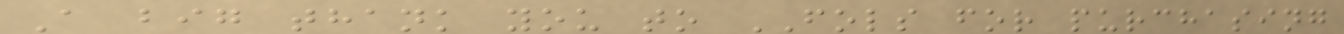A big thank you to FOLS for purchasing
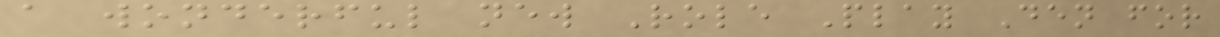a wonderful new Role Play Den for
